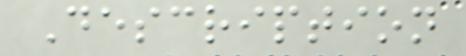Description
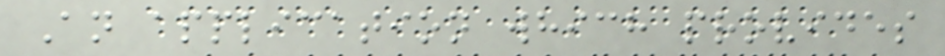An application which provides
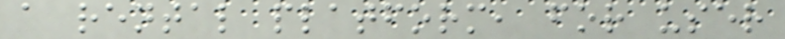a rental platform, for user
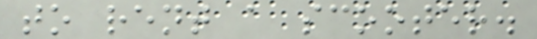to rent a scooter.
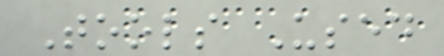Tools Used
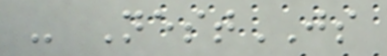- NestJS
